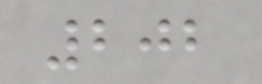202
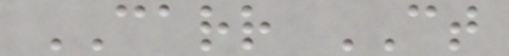CARR CT
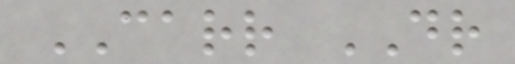CARR DR
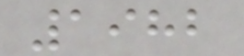1982
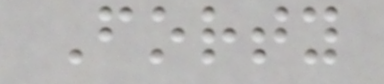Forty
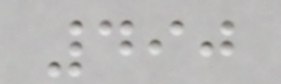490
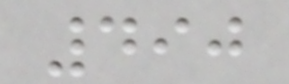490
